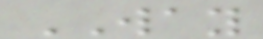WAY
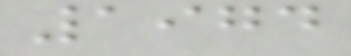1974
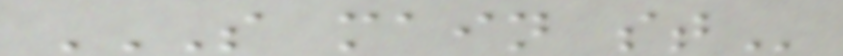S MAIN ST
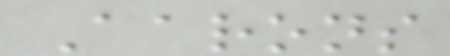Aarons
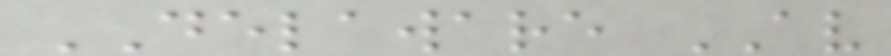DELAWARE AV
